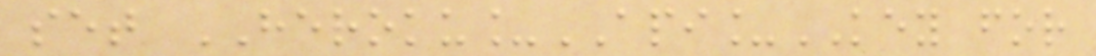set HEROKU_API_KEY for
